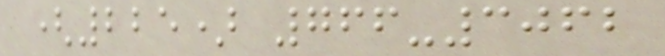(225) 766-3062
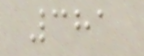381
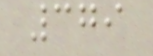379
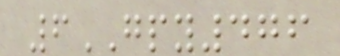6GPY476
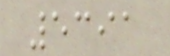5391
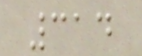314
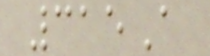315A
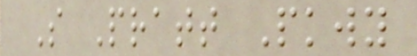S Pratt Pkwy
